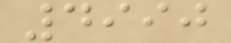4990
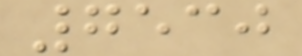7530
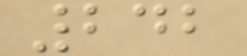242
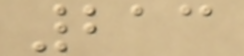213
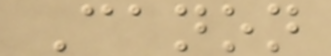Canon
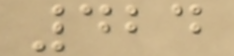424
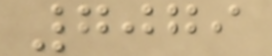7079
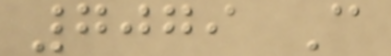7079 C
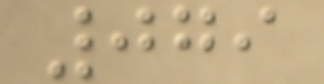079
